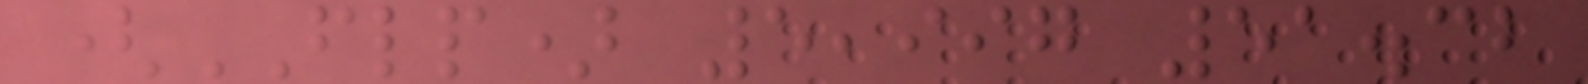(FLP) 5,997 51.32
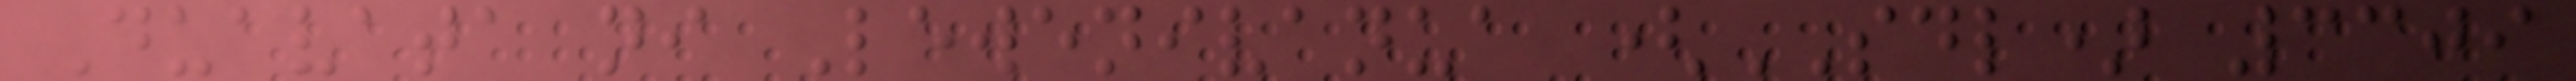Duavata ni Lewenivanua (SDL) 3309
